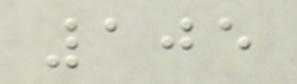105
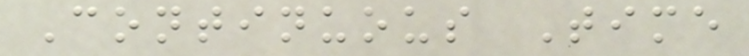Continuous Time
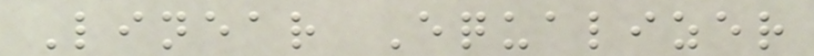Linear Equalizer
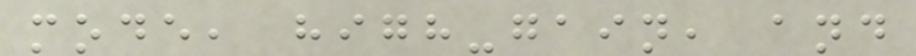mode, high-gain, and
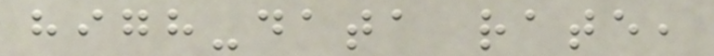high-data rate,
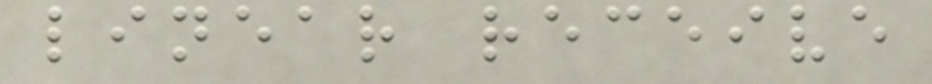linear receive
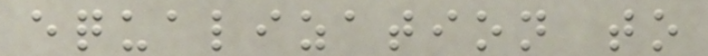equalization to
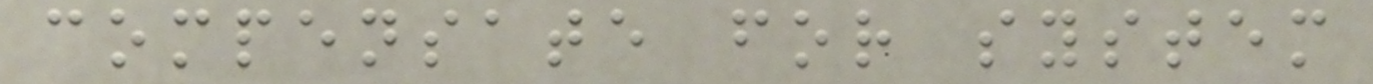compensate for system
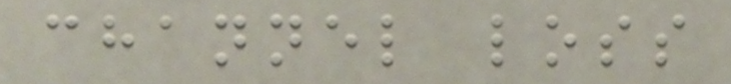channel loss
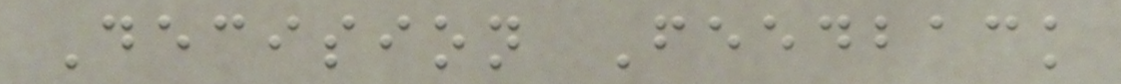Decision Feedback
